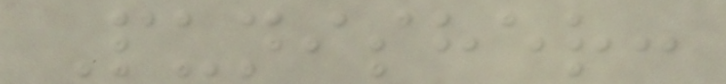Punisher:
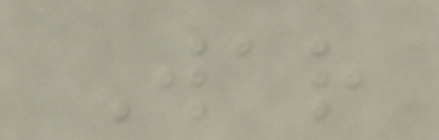War
